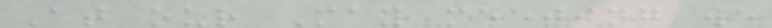At our May meeting we
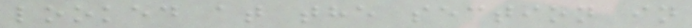looked at the section in
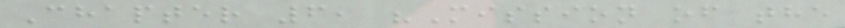Chapter 6, "Mission of the
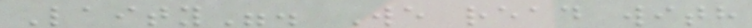Laity". We read with
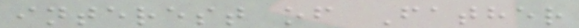interest of Father
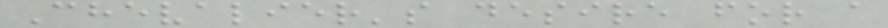Chevalier's desire for a
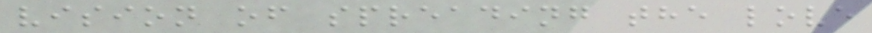vision of spreading the love
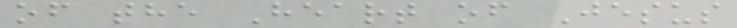of the Heart of Jesus
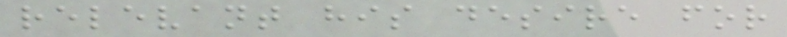relevant his desire for
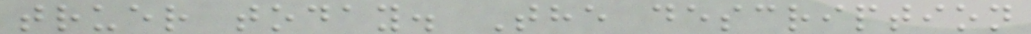truer today. The description
